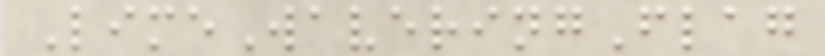LimeWaveringFlag
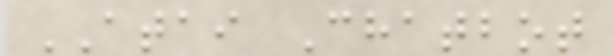ATAI Chatbot
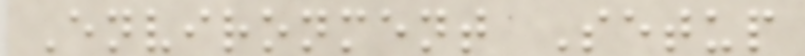Environment Setup
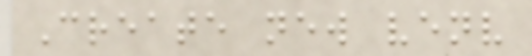Create new venv
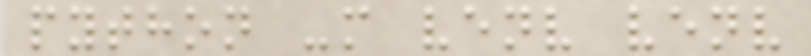python -m venv venv
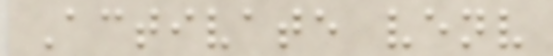Activate venv
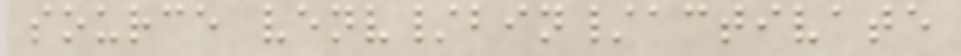source venv/bin/activate
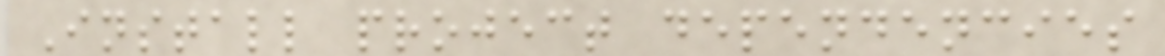Install project dependencies
